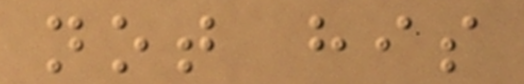not his
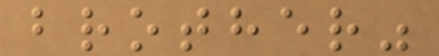brother"
